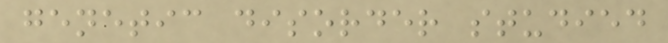genetic disorder studied
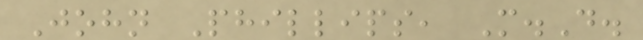John Phillips, M.D.
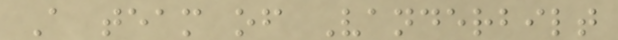A team of Vanderbilt
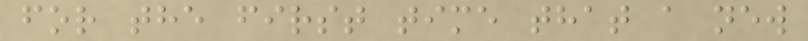for the first time that a new
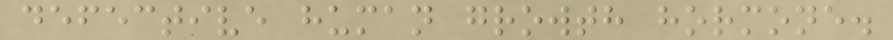defective human growth hormone.
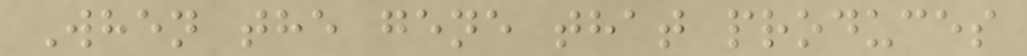When the gene that produces
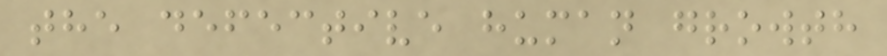the defective human growth
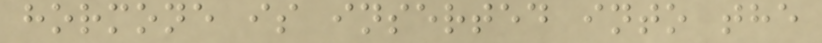hormone is inserted into the
